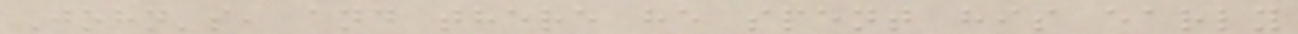John's, and there he spent his early
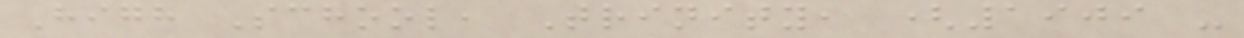High School, Trinity, (1909 -
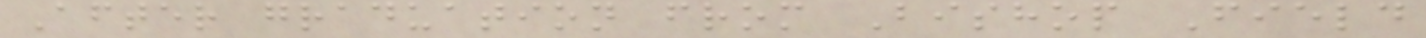After graduation from Bishop Field
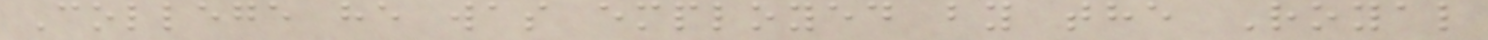College he was employed by the Royal
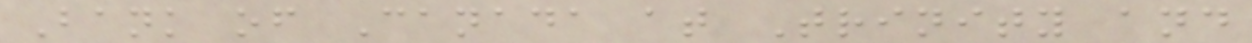Bank of Canada at Trinity and
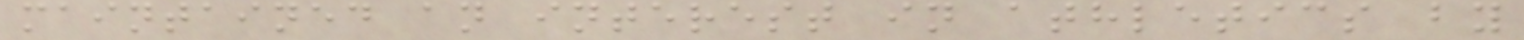maintained an interest in athletics by
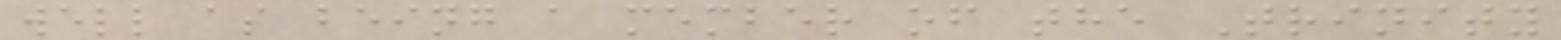well as being a member of the Trinity
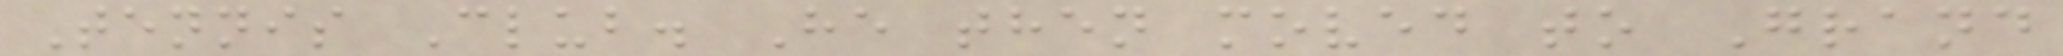Tennis Club. He then moved to Grand
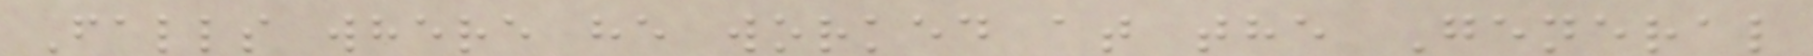Falls where he worked at the General
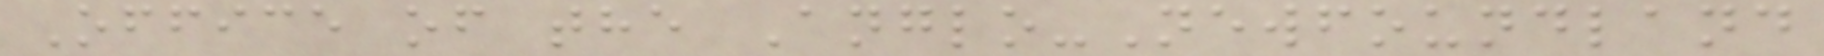Office of the Anglo-Newfoundland
